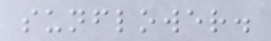sunflower.
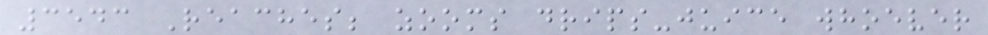3543 Reaches; zooms drips-juice whoever
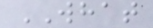WHAT
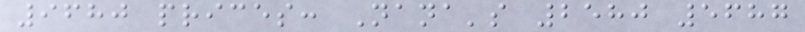9680 prices: Nana's 2580 5687
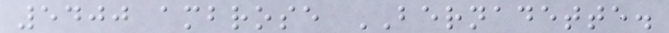5400 ambrose BERNADETTE.
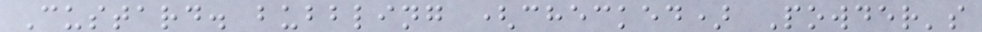Custard. bubbling (checked) Powder's
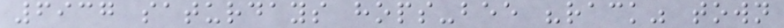6937 saturdays hops-bee "rack" town
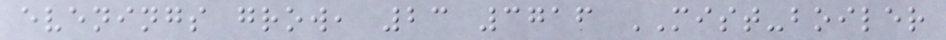evenings grow, 23 3716 MIST-boiler
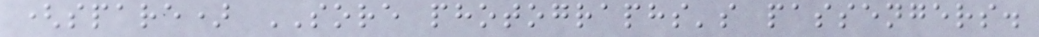(spare) SORE photographs's passengers.
